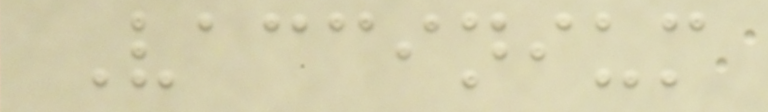Vaccinium
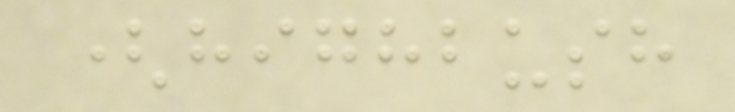(highbush
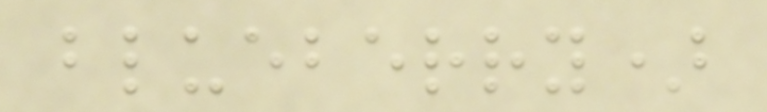blueberry)
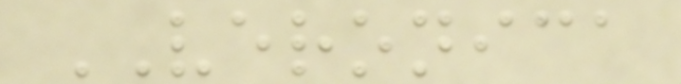VERONICA
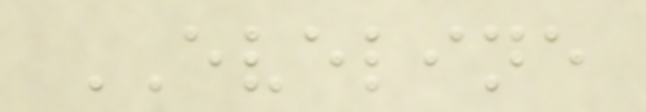EVELINE
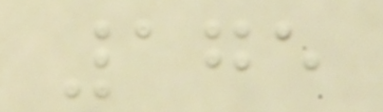175
